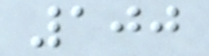100
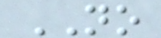NO
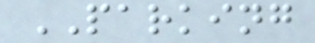PARKING
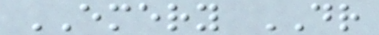EMERY DR
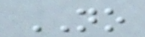NO
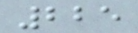225
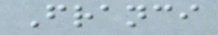Franci
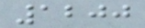1200
